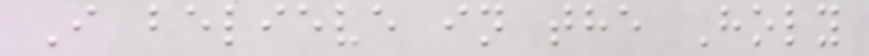I believe in the Holy
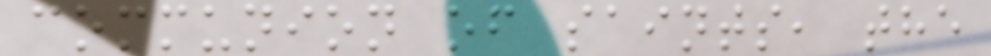communion of saints, the
